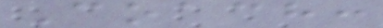Coach:
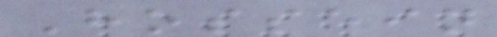Hossein
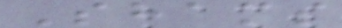Shams
